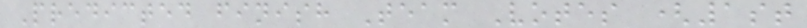Predicted finish Team Votes (1st
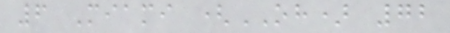6 Miami (OH) 72
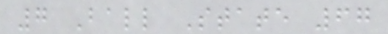7 Ball State 67
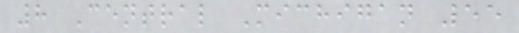8 Central Michigan 55
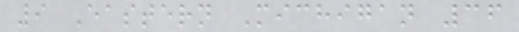9 Eastern Michigan 36
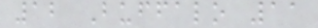12 Buffalo 11
